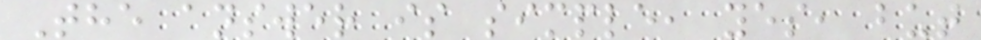The answer is simple, yes, but
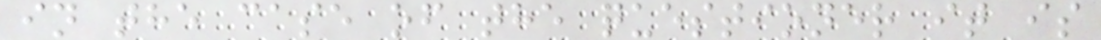in the case of the questioner it is
